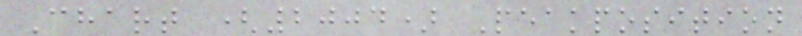Chart (2004) Peakposition
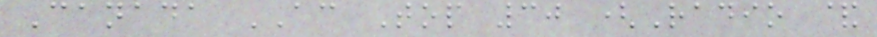Canada AC Top 30 (Radio &
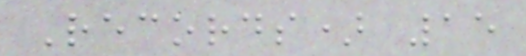Records) 15
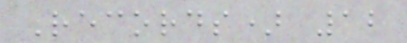Records) 12
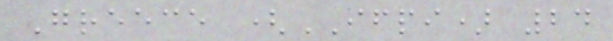Greece (IFPI) 24
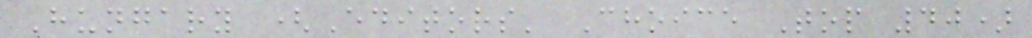Hungary (Editors' Choice Top 40)
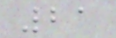21
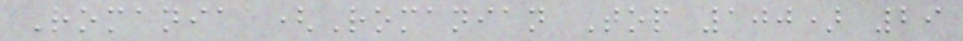Romania (Romanian Top 100) 29
